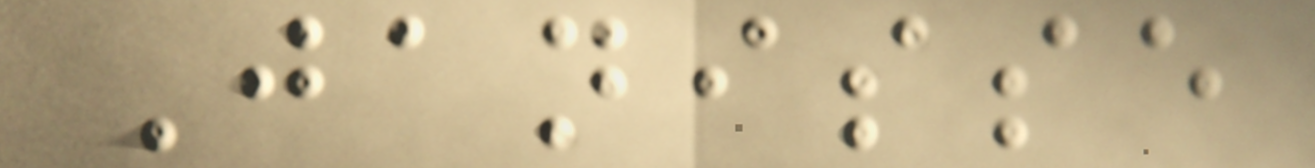Janisse
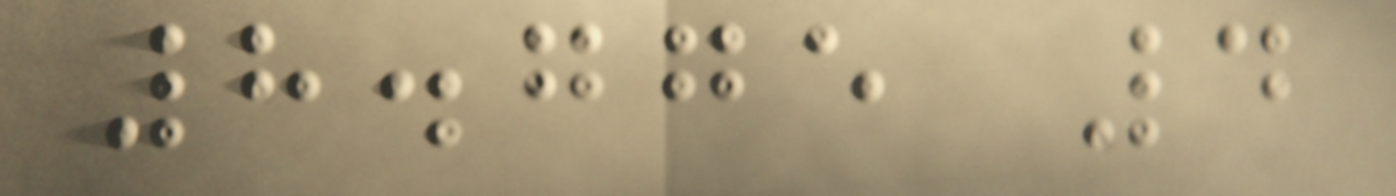8.775 4
